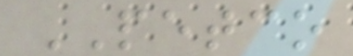PETCO
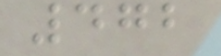472
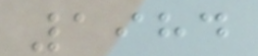1984
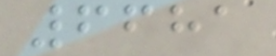6681
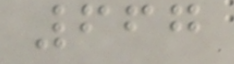667
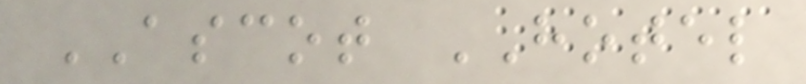ASCOT HOTEL
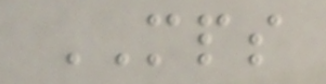MPS
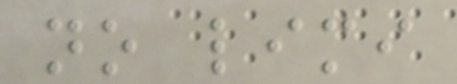no limi
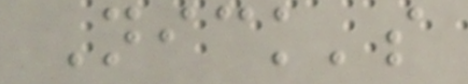Nick's
